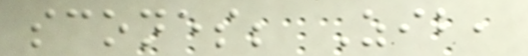scones; Zib,
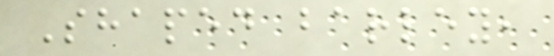Shaped barley,
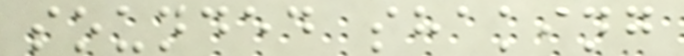sounded shaking
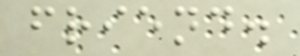friend.
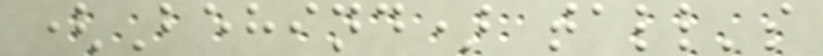(Behind) tall's
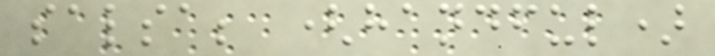salsa; (handful)
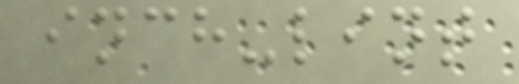inch-lint
